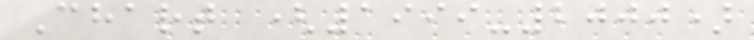Chart (1999-2000)
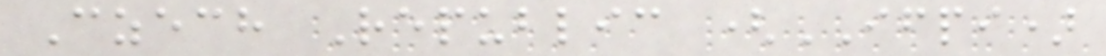Czech Republic (IFPI)
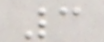3
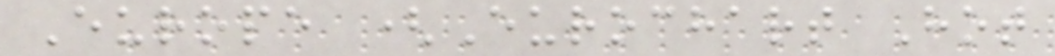Europe (Eurochart Hot
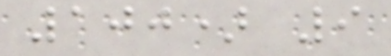100) 9
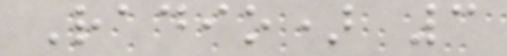Radio) 3
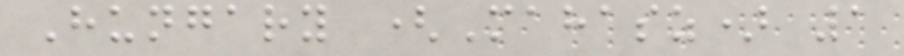Hungary (Mahasz) 1
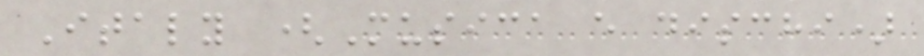Italy (Musica e dischi)
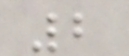2
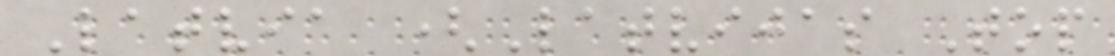Latvia (Latvijas Top
